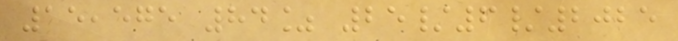15,575 84% 25/6/2025
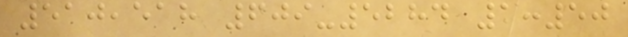510,518 609-5284 1:50
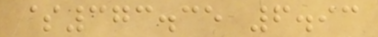$373.35 6.93
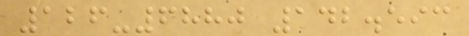126-6880 142.593
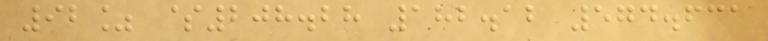92% $208.28 182.12 574.631
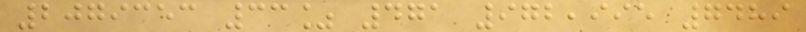2079353 33% 471 972,995 7489
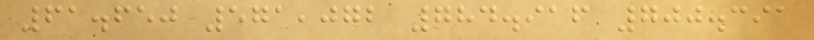61.650 571,072 784.916 700.391
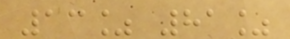13% 81%
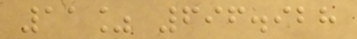11% 696.928
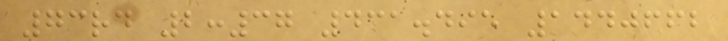73rd 2:37 431.495 1440662
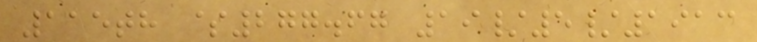115th $277.67 19/5/1913
